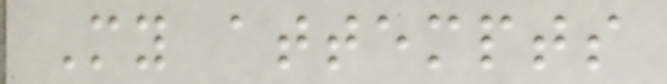My attempts
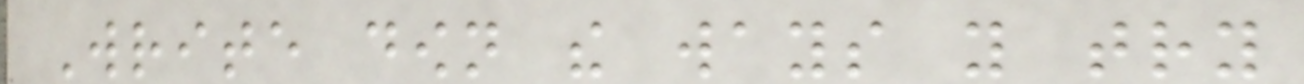Write down the ways you try
